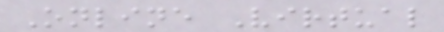Online Virtual
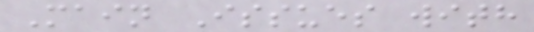Main Issues with
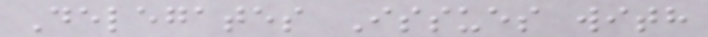Delegates Issues with
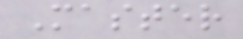Master
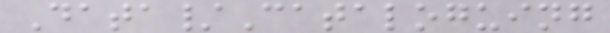Data/Cataloguing
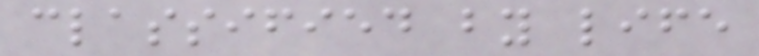classified by life
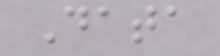Data
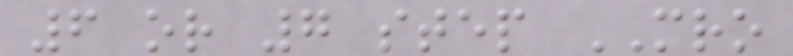6 or 7 step MRO
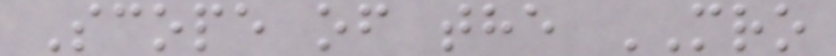Scope of the MRO
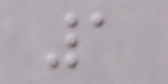1
